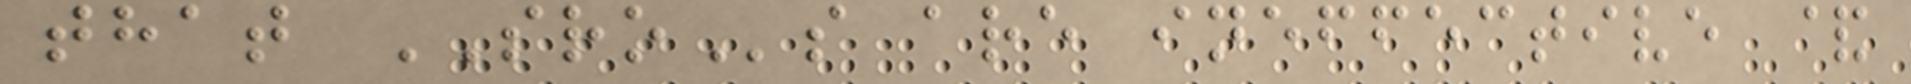that SROs are ineffective &
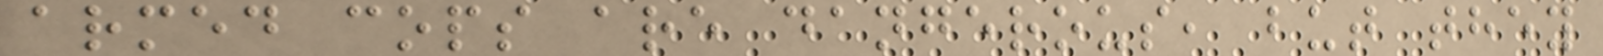armed cops are dangerous, but they
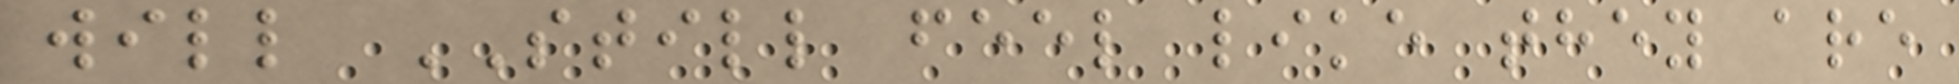will STILL feel like they are
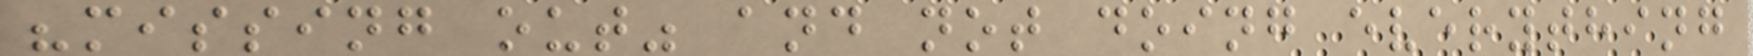"missing out" and not doing everything
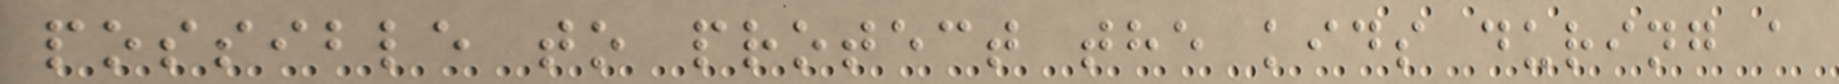possible to protect the kids during a
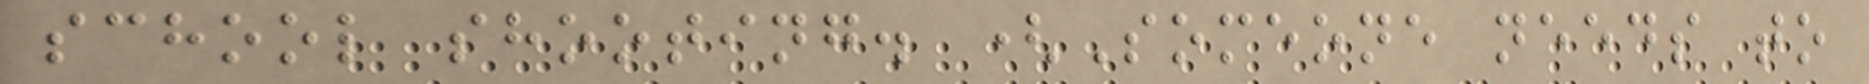school shooting. (Someone needs to
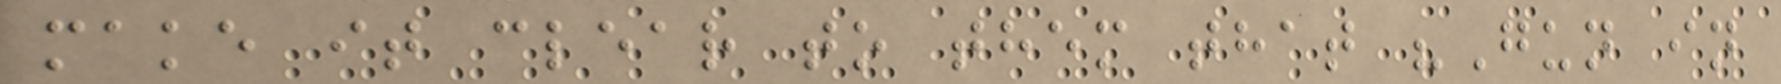make it clear to them that "Gun in
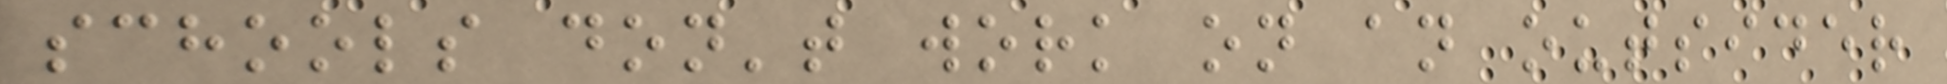schools don't work on an outsider
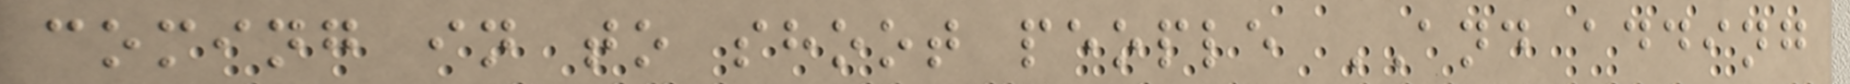coming in to shoot people AND adding
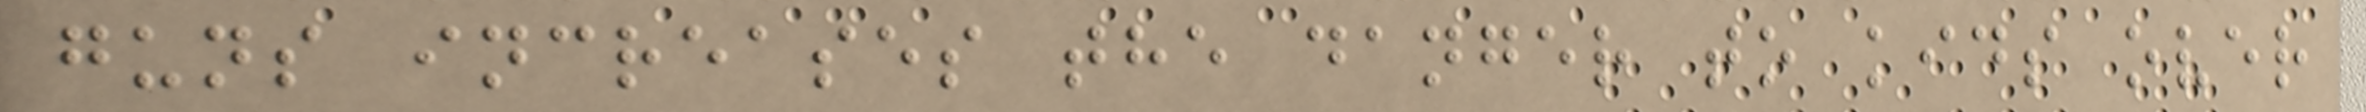guns increases the danger to kids over
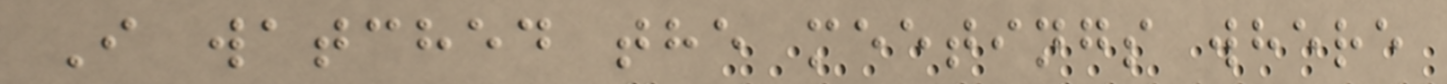I watched the meetings where
